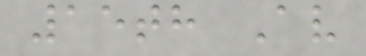15th Av
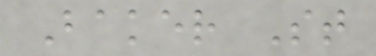Baker St
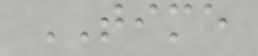TIME
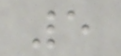5
